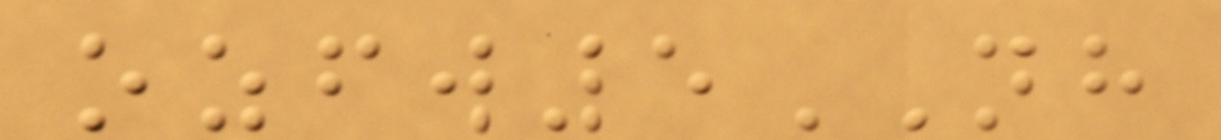ozfw5NH
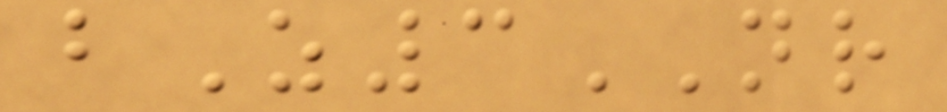bZ3NR
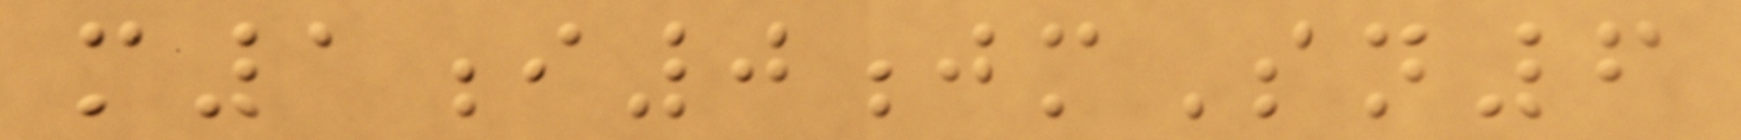m1i0jmSn6
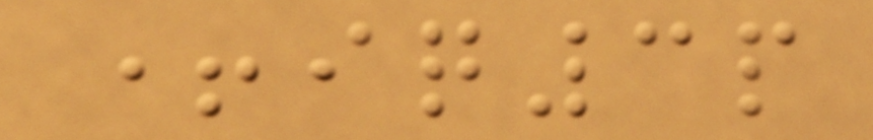+iq3p
